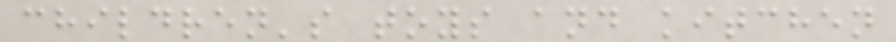children's toys and kitchen
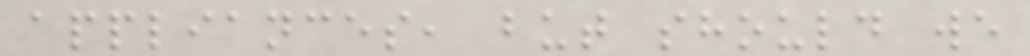appliances, but should we
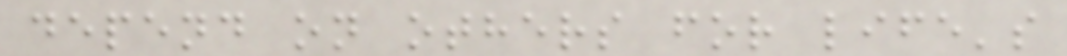depend on others for life's
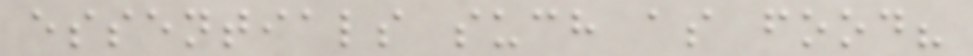essentials such as food?
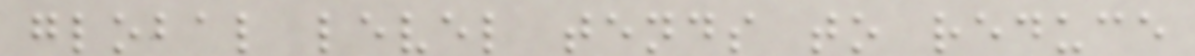global level tends to reduce
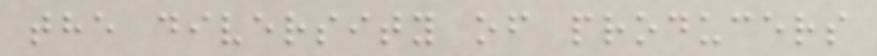the diversity of producers
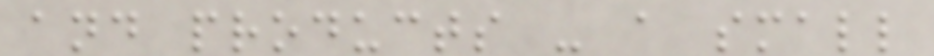and products - a small
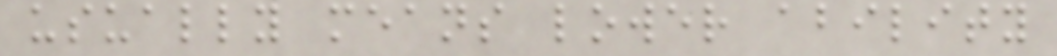usually means lower ability
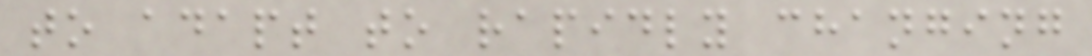to adapt to rapidly changing
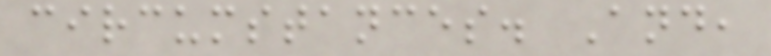circumstances. And,
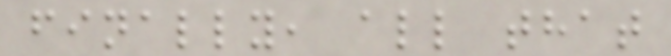finally, all that
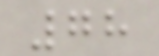78
